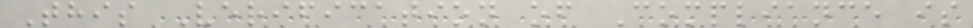This Verification of Compliance is
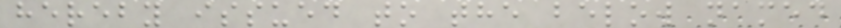hereby issued to the below named
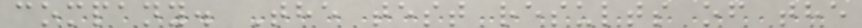company. The test results of the
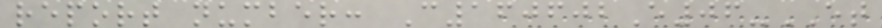report number: C160602E06-ET
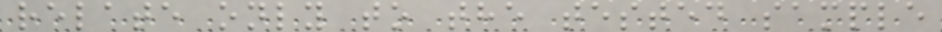relate only to the tested sample
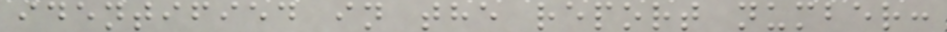identified in the report number:
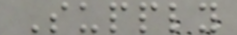Supply
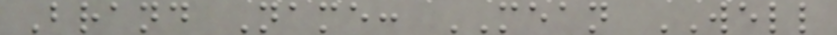Brand Name: MEAN WELL
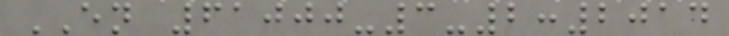EN 61000-3-2:2014
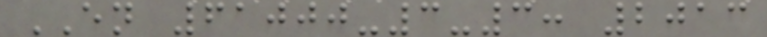EN 61000-3-3: 2013
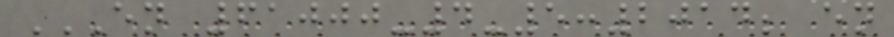EN 61000-4-5:2014; EN
